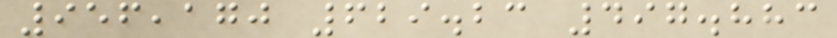956,170 629.23 497.883
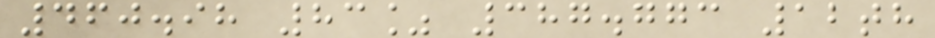460.98 83% 387.773 12th
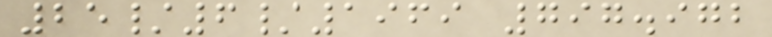25/6/1969 797.972
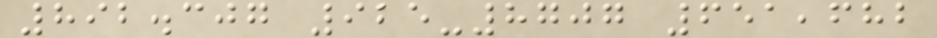892.307 925-8707 651,682
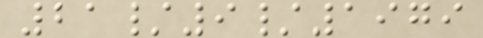21/9/1979
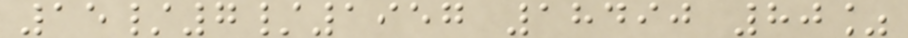15/7/1957 18490 80%
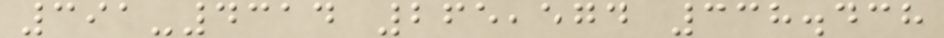391-4314 265,574 338.438
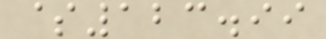$123.99
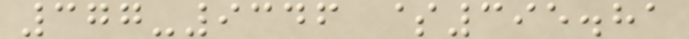377-9346 $395.81
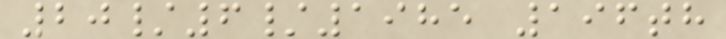20/6/1985 196th
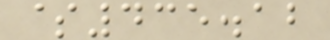$435.12
